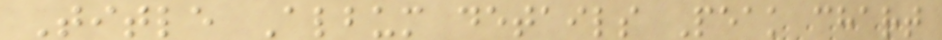Title Album details Peak chart
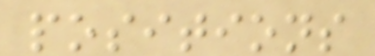positions
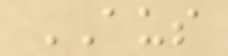AUS
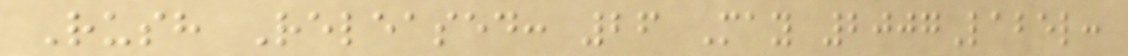Rush Released: 26 May 2007Label:
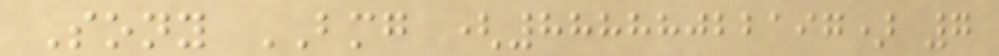Sony BMG (88888022197) 7
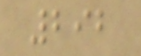292
